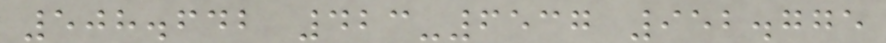508.642 423-6537 952.775
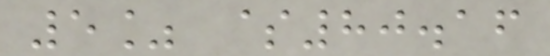5% $80.16
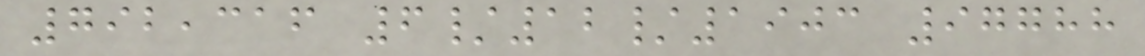792,316 6/12/1903 97788
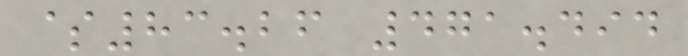$83.26 471.494
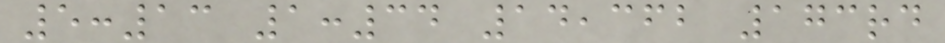5:13 1:34 14,362 173rd
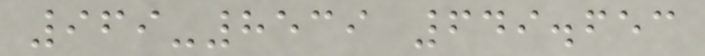969-8539 649.653
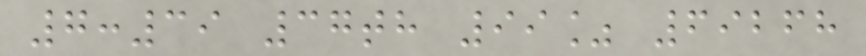7:39 37th 99% 69268
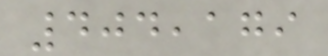404,179
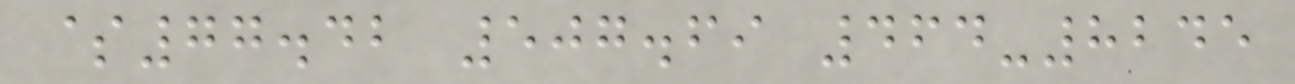$77.42 507.69 464-8245
